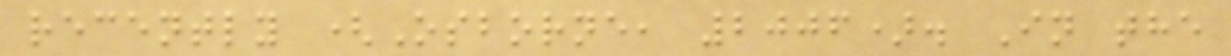recently (Osborne, 2006). In the
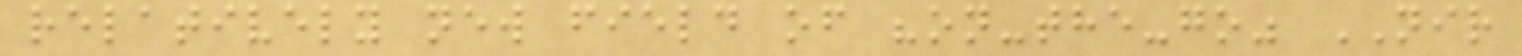relatively new field of "on-the-go" NIR
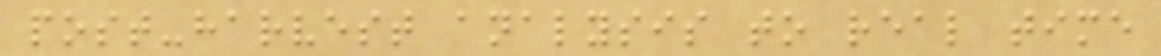post-harvest analysis to real time
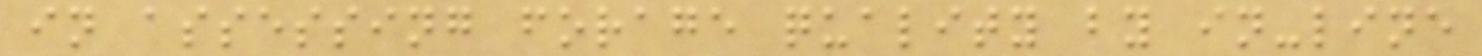in assessing forage quality by in-line
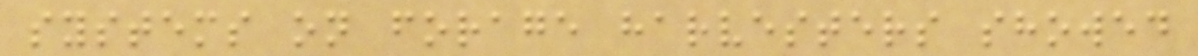systems on forage harvesters showed
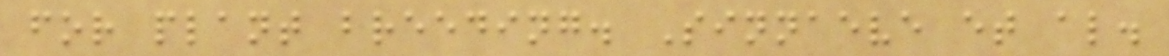for plant breeding. Sinnaeve et al.
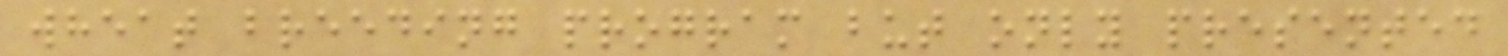wheat breeding program but only presented
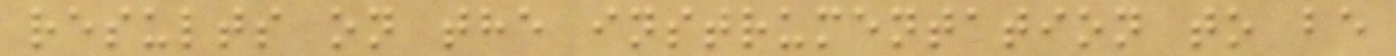results on the instrumentation to be
